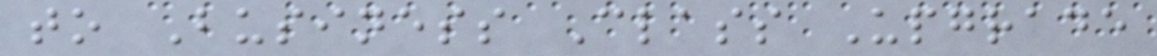to Business Class Upgrade
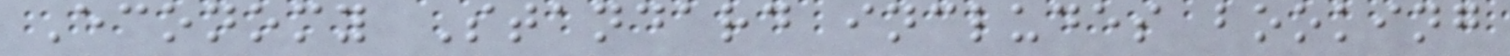Economy Standard includes booking
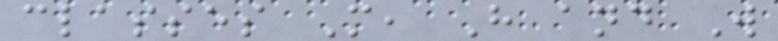classes M, H and W
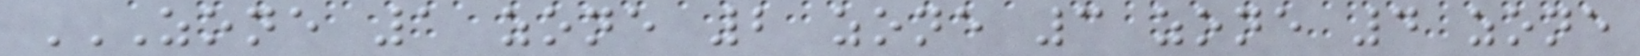ZONE 1 ZONE 2 ZONE 3 ZONE 4 ZONE
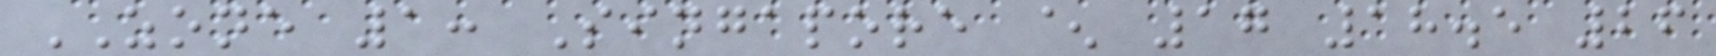ZONE 1: Singapore ^ 17 18.5 26
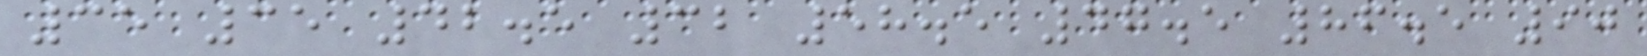35 35 42.5 32 58.5 47.5 86.5 90
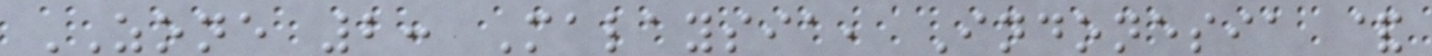ZONE 2: Malaysia, Indonesia &
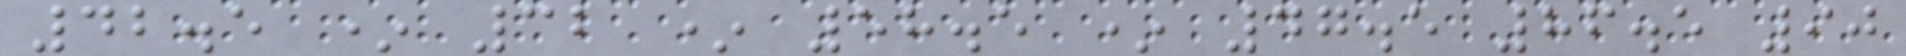42.5 * 32 * 58.5 * 47.5 86.5 90
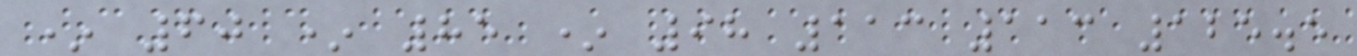* 60 * 85 * 98 113 113 125.5
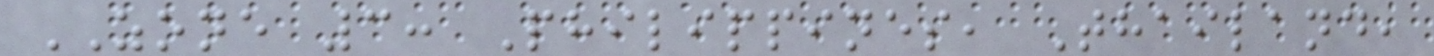ZONE 3: Philippines, Thailand,
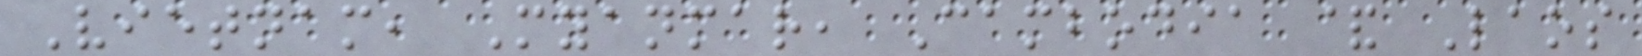Vietnam, Myanmar, Cambodia & Laos
